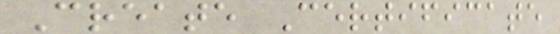Create Certificate
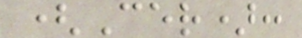(Cer):
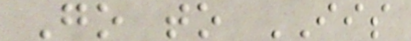Go to IIS
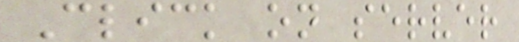Click on server
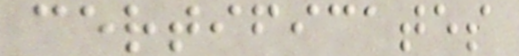certificates
